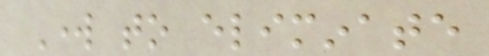Work to eliminate
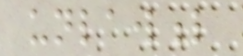unlawful
